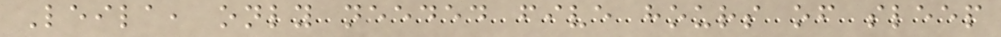Leila, only needed five hours of sleep
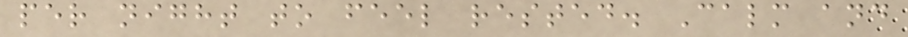per night to feel rested. Calm and
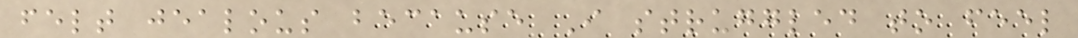felt jealous because I struggled to feel
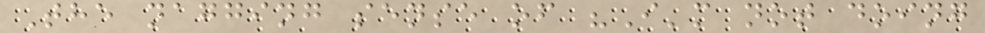The nagging sense of "I'm not doing
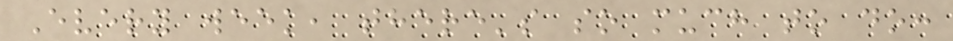Every week, there's so much to do:
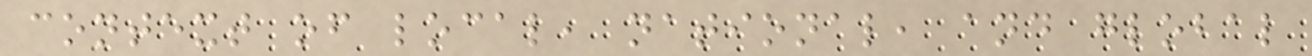context of local, national, and global
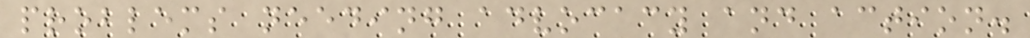problems needing advocacy and action.
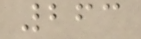263
